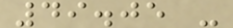49.05 -
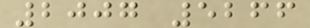2007 5266
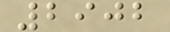2902
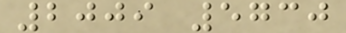2009 5730
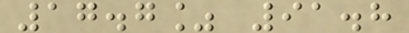17.7% 91.8
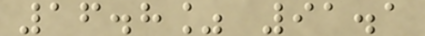16.8% 91.1
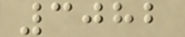3082
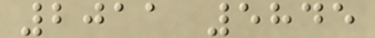2011 5845
